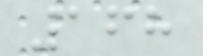168
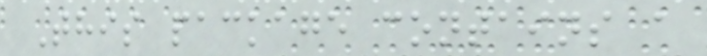This package contains a
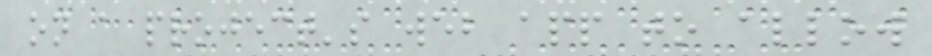on a project's web app to allow
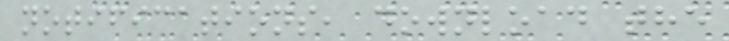notifications, download the
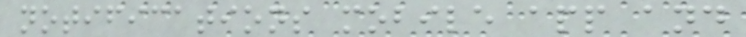notifications mobile app and
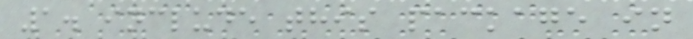1. include this package in
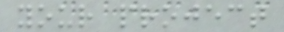your project
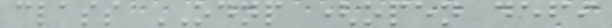class ODNP (open defi
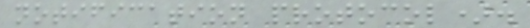notification protocol).
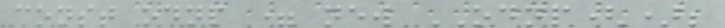const odnp = new ODNP();
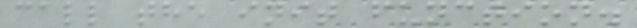call the init function.
